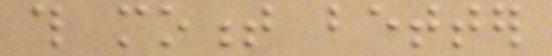this moment better
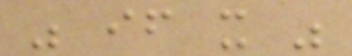was if it was
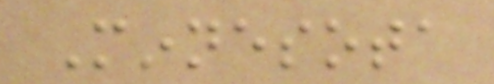Minnesota
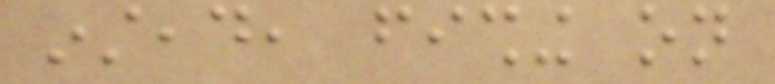instead, fishing on
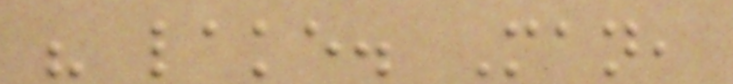his lake. Man,
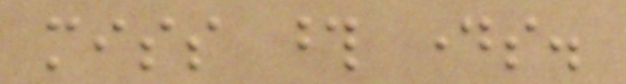miss those days.
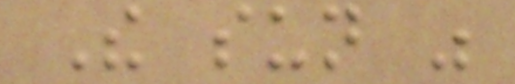The sun was
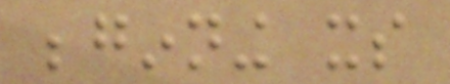beginning its
